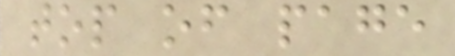top of page
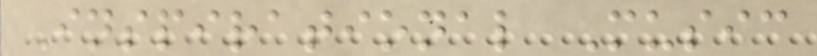Inspirational Music
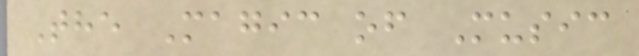The Magic of Music
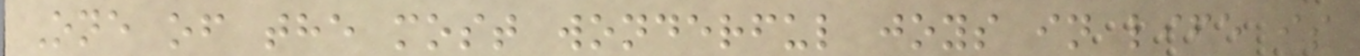One of the most wonderful joys in life is
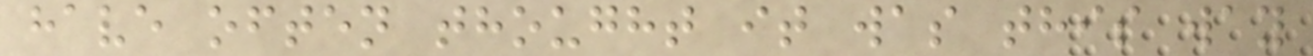have often thought it was this way
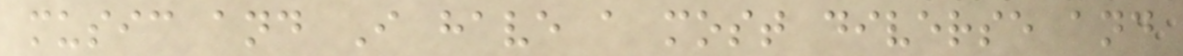music and I have a most diverse and
